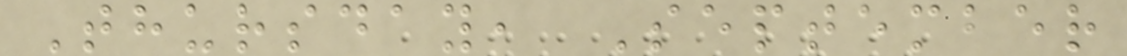Thursday, September
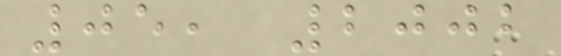05, 2002
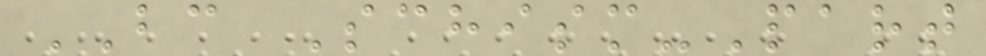BC Schism-Part
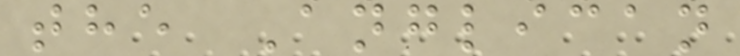the Anglican
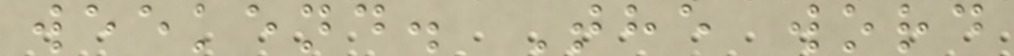weekend. The word
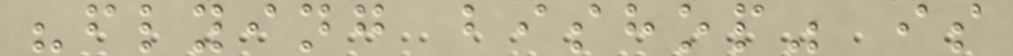"flying bishop" is
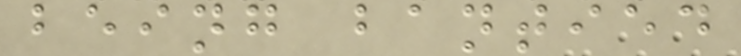being bantied
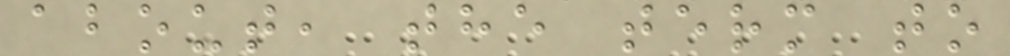about, the term to
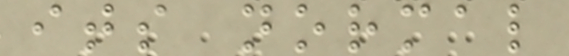its normal
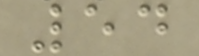54
